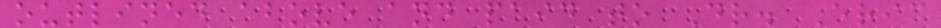outlined above and paid to Dr. Eric
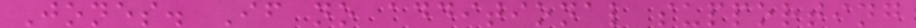Jones. If no additional supporting
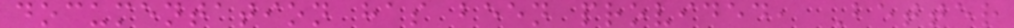documentation has been provided, Better
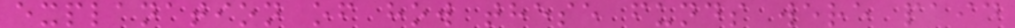explanation of how these funds were paid
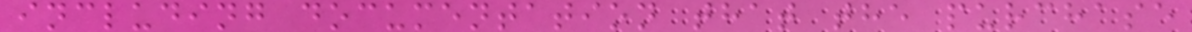including documentation that the purchase
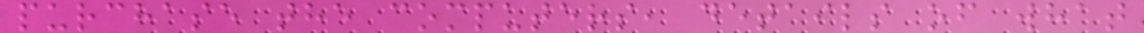purchase the computers, details of what
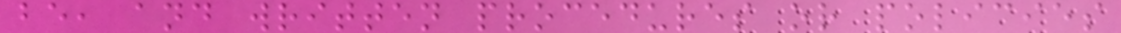be, and written procedures or policies
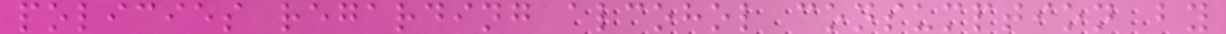policies regarding alcohol consumption by
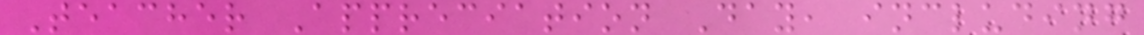Teacher Appreciation Day, including
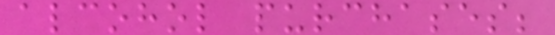alcohol purchases;
